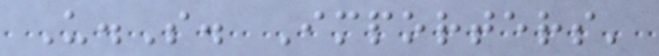U.S. Importers'
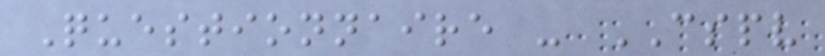Questionnaire - CSPV
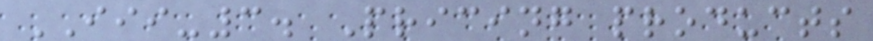III-3. Pricing products
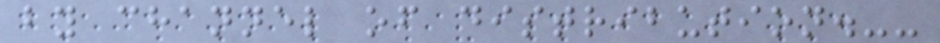by channel of distribution.--
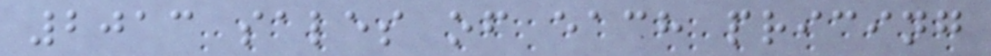2013 sales of each pricing
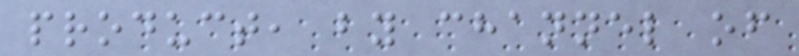product, by channel of
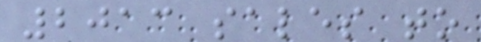2013 sales to
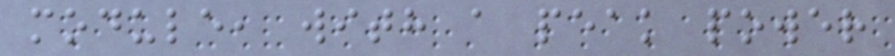module, with a peak power
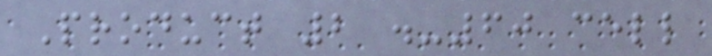Product 2 .-60 cell
